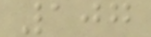107
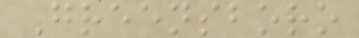Greensboro
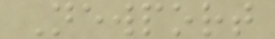Newport
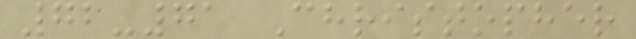72-71 Christopher
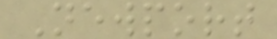Newport
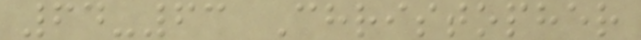64-63 Christopher
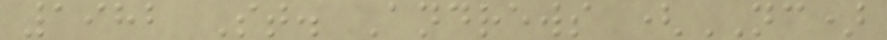1982 St. Andrews (NC)
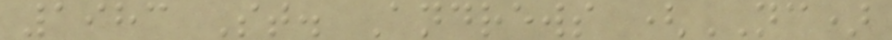1983 St. Andrews (NC)
